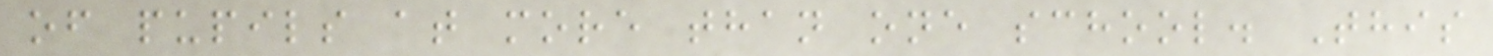of pupils at more than one school. This
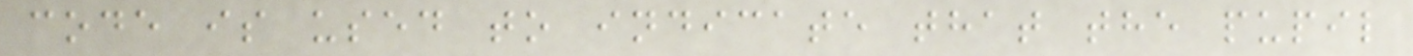code is used to indicate that the pupil
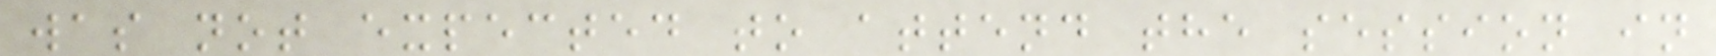was not expected to attend the session in
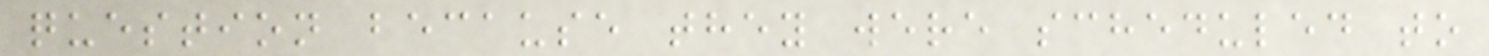question because they were scheduled to
